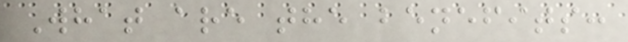What are the benefits:
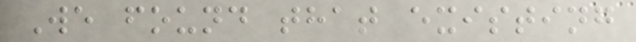We found that existing
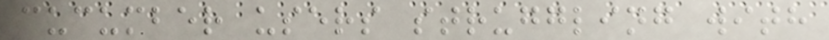cucumber users struggling with
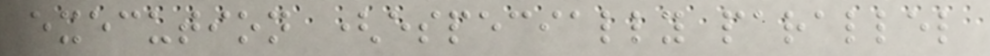execution (especially parallel
